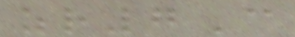zr7C
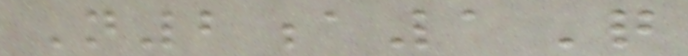N2a1Q
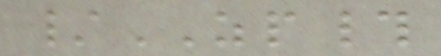/ZP#
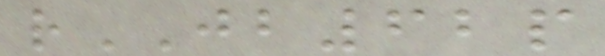rJB62p
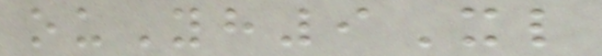ouYh9Xl
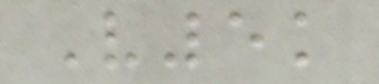V5k
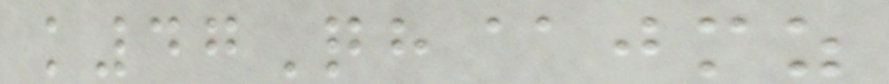k47Qh@jmz
